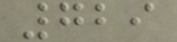729
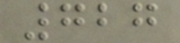727
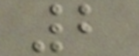2
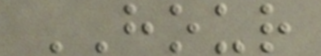HOUR
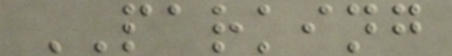PARKING
